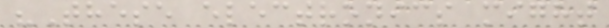"These electronics might
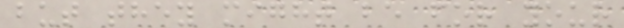but they might be for your
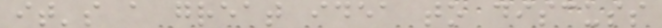it's a great idea to discuss
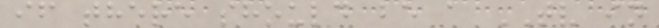if there should be a TV in
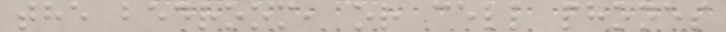the bedroom, or cell phones
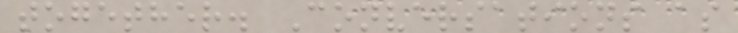together. Conversations as
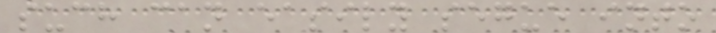such can easily segue into
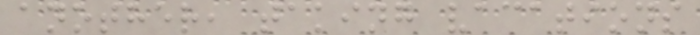another, taking vacations
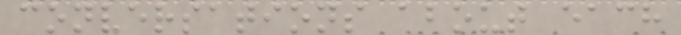conversations about each
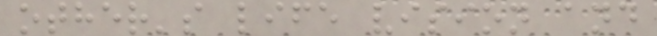other's life vision and
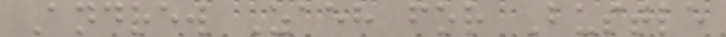Andrew Zaeh for Bustle
